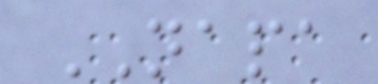NAPA
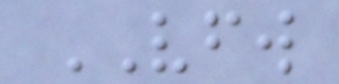VFW
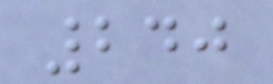240
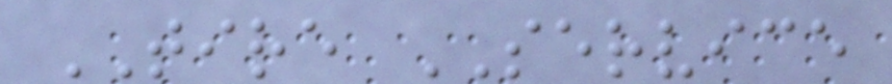TIRE SERVICE
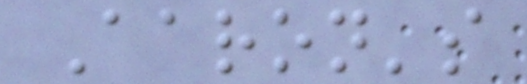Aaron's
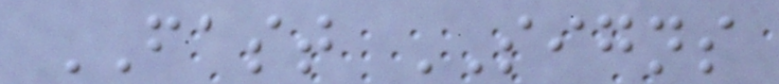FAST SIGNS
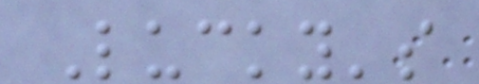Lucky's
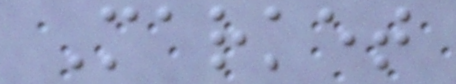Market
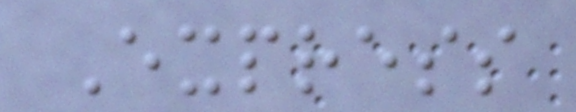Express
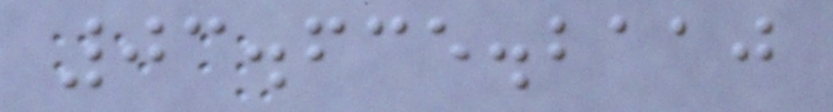03.635.2110
